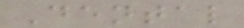Dental
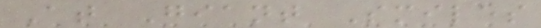At Giant Smiles
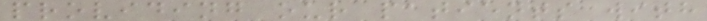providing our patients with
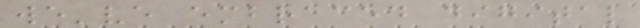we've embraced digital
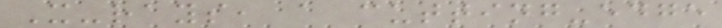X-rays, a cutting-edge
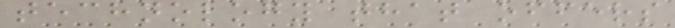technology that offers
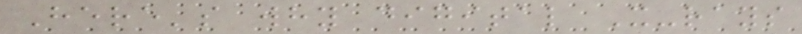Here's why digital X-rays
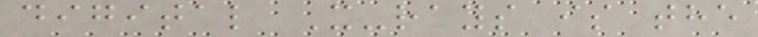digital X-rays is the
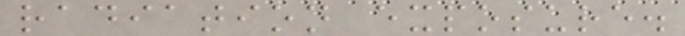radiation exposure.
